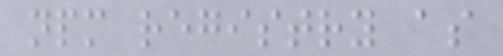npm registry as
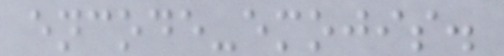encode-emojis.
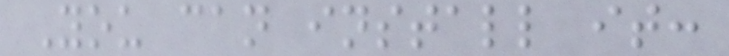You can install it:
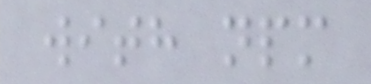with npm
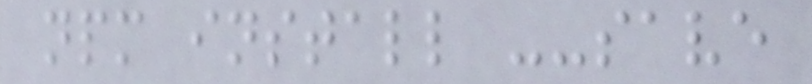npm install --save
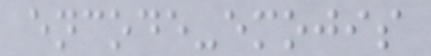encode-emojis
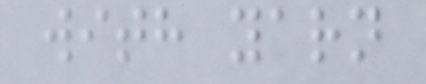with yarn
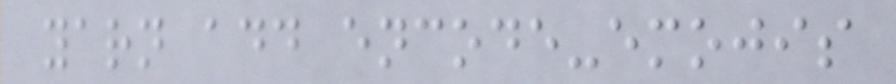yarn add encode-emojis
